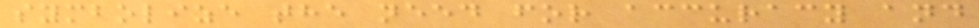symbolize the need for accuracy and
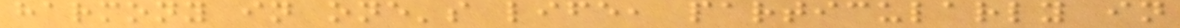harmony in one's life, particularly in
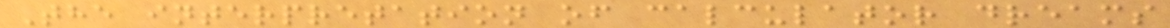The interpretation of calculator dreams
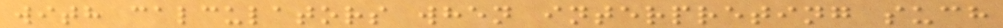with calculators when interpreting such
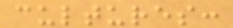cultures:
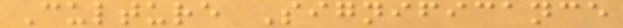Culture Significance
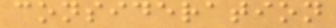consideration
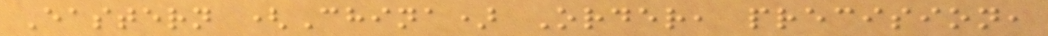Eastern (China) Order, precision,
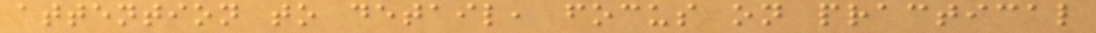attention to detail, focus on practical
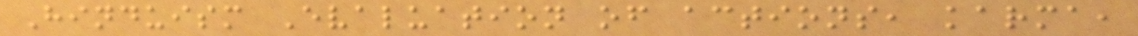Hinduism Evaluation of actions, karma,
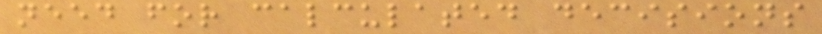need for calculated decisions
